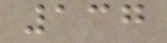137
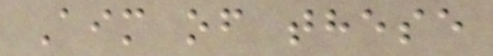Aim of these
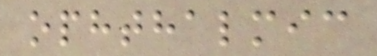ophthalmic
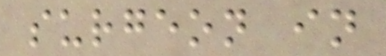surgeon in
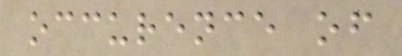occurence of
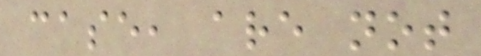case, are not
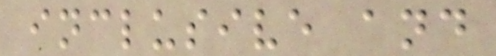inclusive and
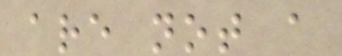are not a
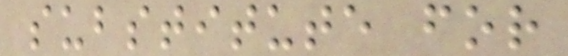substitute for
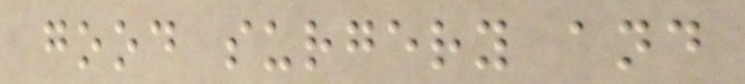good surgery and
